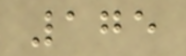175
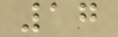17
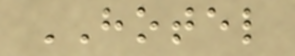HOTEL
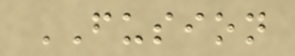FUSION
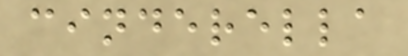cinderella
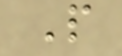P
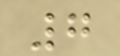7
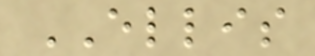ELLIS
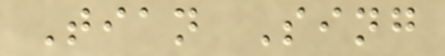Tian Sing
